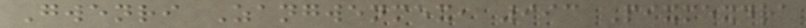Gwenri Zangwenmex, 993 Pixmexdra
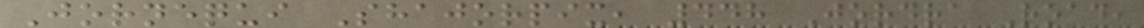Jornequi Shajorpix, 448 Jordra Road,
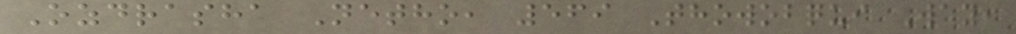Ozdrasha Netho, 569 Thowobqui Way,
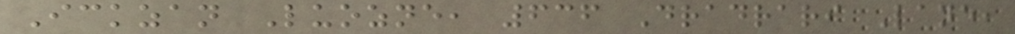Ickzan Luozne, 636 Dradrari Lane,
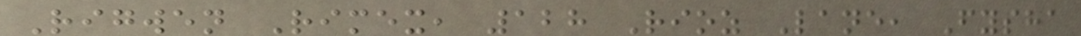Rigwen Rimex, 128 Rioz Lane, Fysha
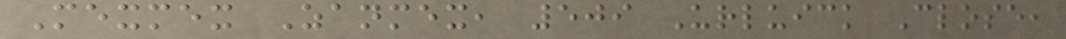Mexmex Zanmex, 509 Urluick Close,
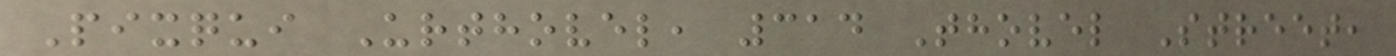Pixqui Urthovel, 314 Thovel Street,
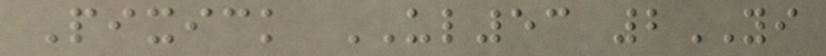Pixick UL53 2YI
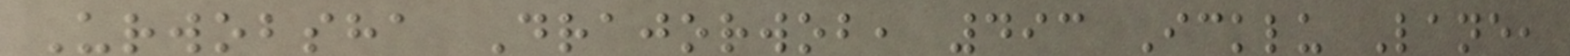Urwobsha Drajorwob, 493 Icklu Lane,
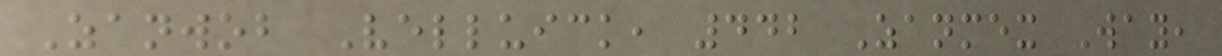Zanwob Velluick, 442 Zanmex Way,
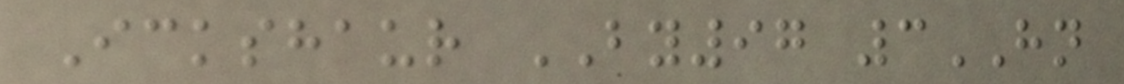Ickshaur BY97 3HN
